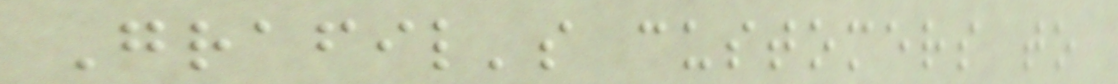Grafil's customers to
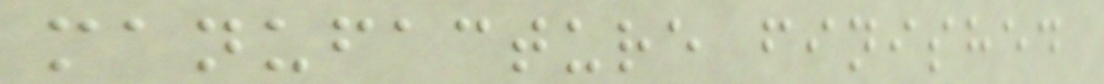manufacture finished
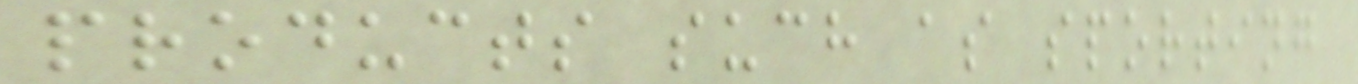products such as sporting
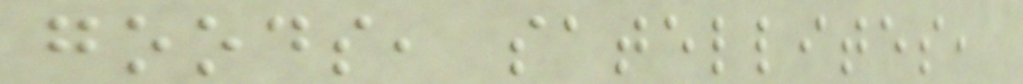goods, satellites,
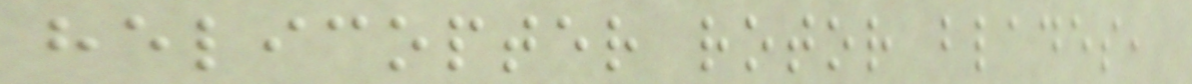helicopter rotor blades,
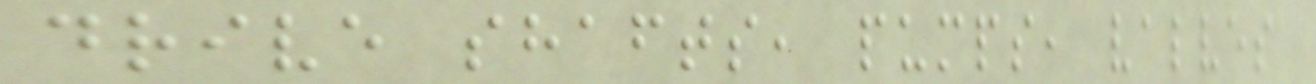drive shafts, pumps, valves
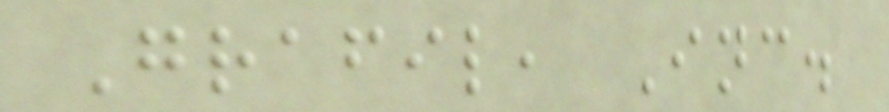Grafil, Inc.
